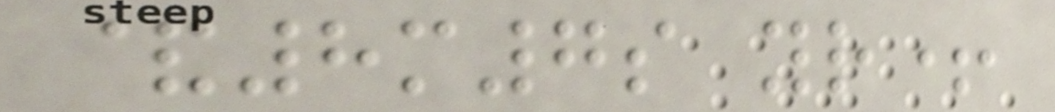&8m7s yr+
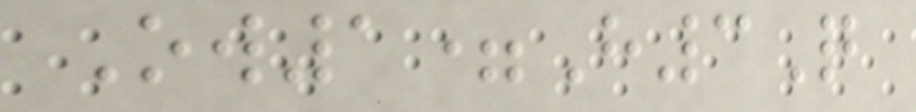Ow1=H3Q
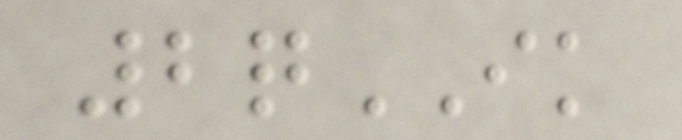2qIK
